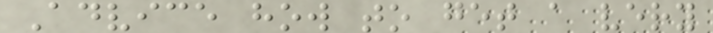Advice how to get a very
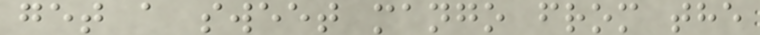get a sweet mango from the
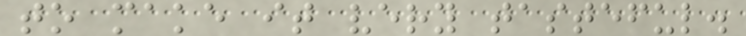to make it very tasteful.
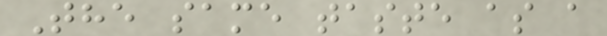The same taste as a
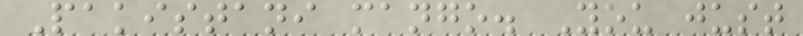Pakistani mango. You just
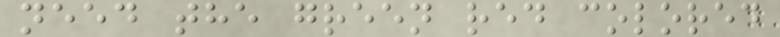need the green red colored
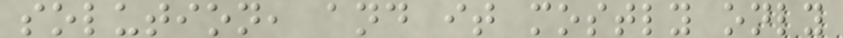solution, and it mostly only
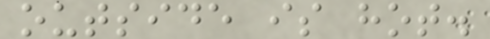outside is hot.
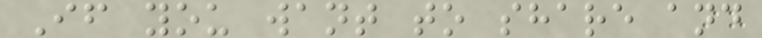If you want to share and
